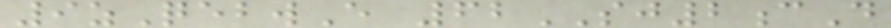9zQebwE 62SJ2cD
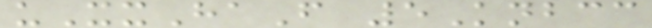uXxHaF 5Knbcc
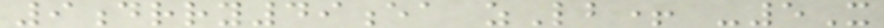9drry49ea zLb+ -5X
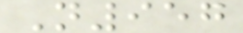N957
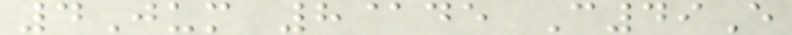4Jum 8@de C49E
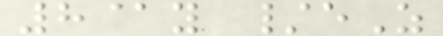8@y /eZ
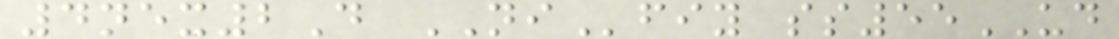4nex2D NIfiy ss55UD
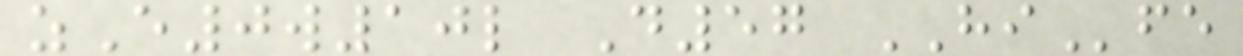zE0w10l D57 HIfe
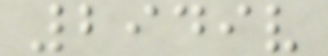2949v
